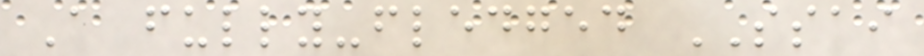A fully-fledged SSAI
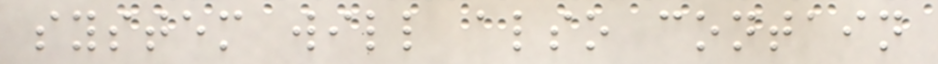system will also contain
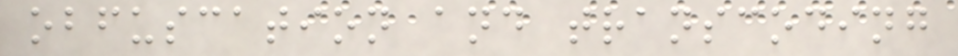obfuscation and transcoding
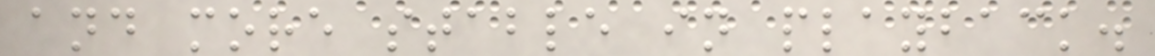and more stable in playback.
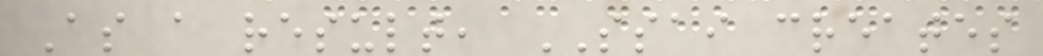As a result, SSAI creates
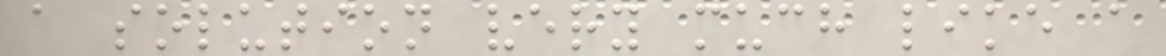a solution very much like a
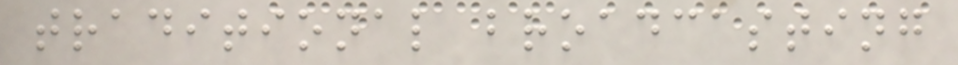traditional broadcasting
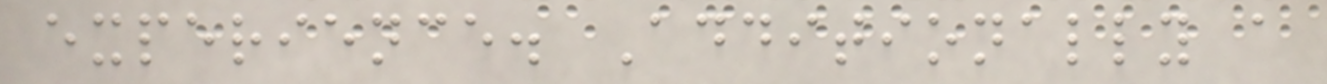experience. Additionally a
